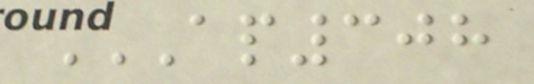AP308
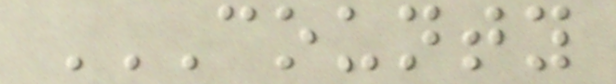COUNTY
